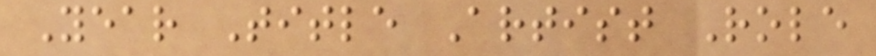Year Title Artist Role
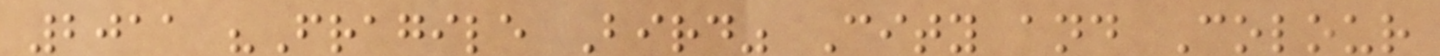2011 "Fragile Bird" City and Colour
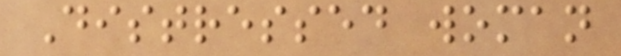Distressed woman
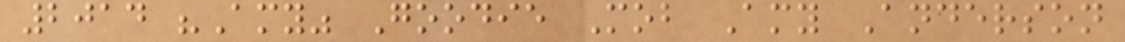2014 "Amy" Goodie Mob Amy Anderson
